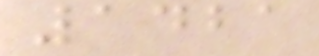1421
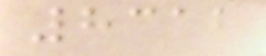8312
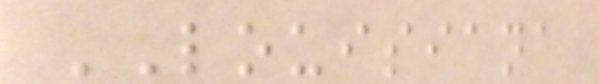LOUISIANA
